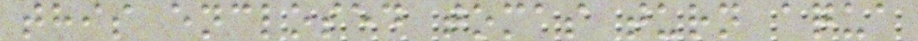this enclosed tomas turn aqua
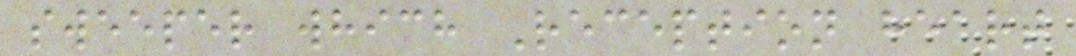sweeper which Reception heart
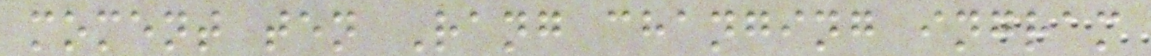moment ten Rang changing ingram
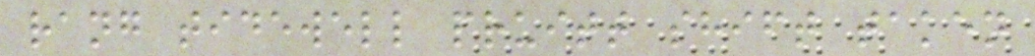rang tidewell pruitt shift taken
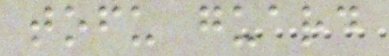tofu guard
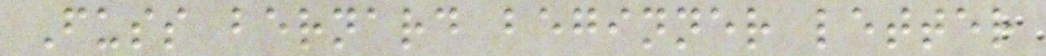Fuss bernard beginner letter
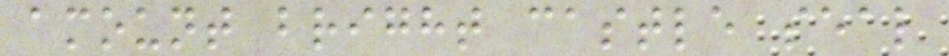amount bright castle seal
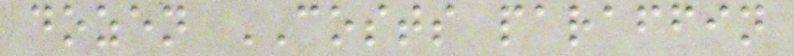dozen COSTS paraffin
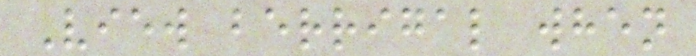View berrigal when
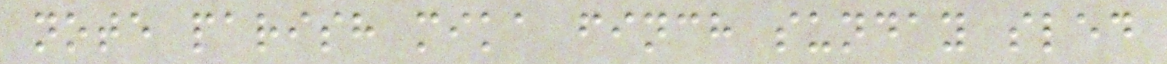note parish mika finch sunday sled
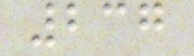237
